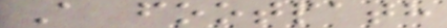A footpath
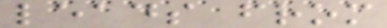leads from
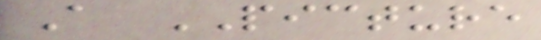A PICTURE
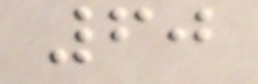60
